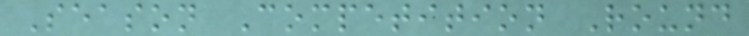Season Competition Round
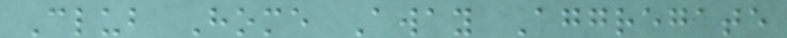Club Home Away Aggregate
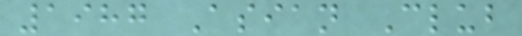1987 Asian Club
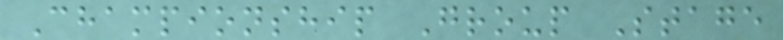Championship Group Stage
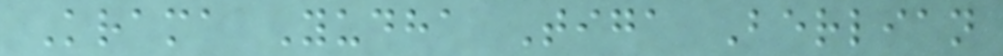Krama Yudha Tiga Berlian
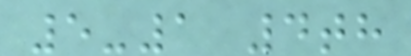5-1 4th
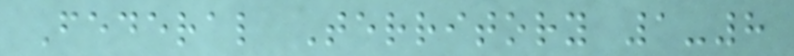Federal Territory 1-8
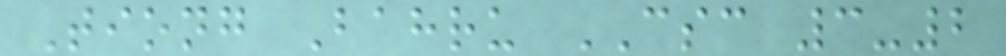Tiong Bahru CSC 3-2
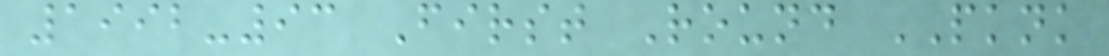1992-93 First Round PKNK
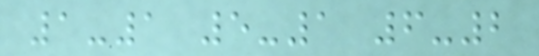1-1 5-1 6-2
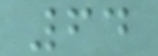64
